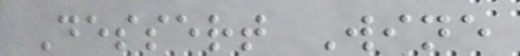Dessert Wine
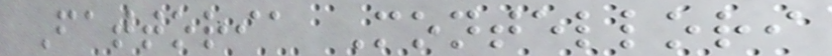Fattoria Montellori
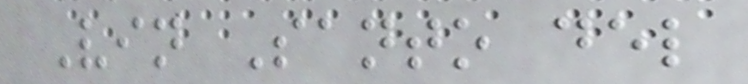Vin Santo del
